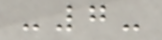-7-
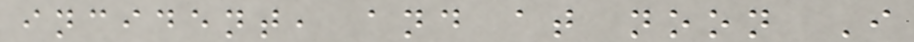incident, and at noon I
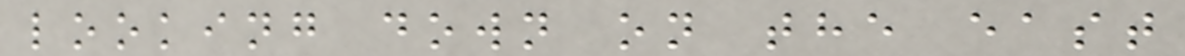looking down on the east
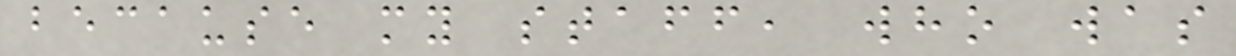because my staff, who was
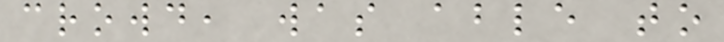crowd, was able to
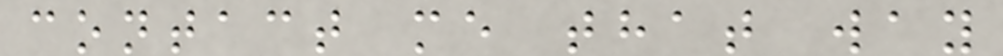contact me that way
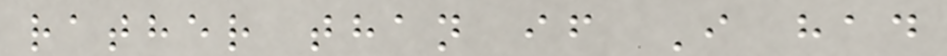rather than if I had
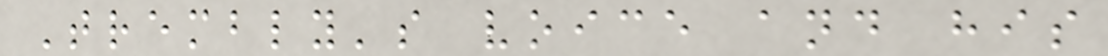Trembly's voice and his
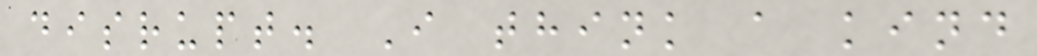disrupt. I think a kind
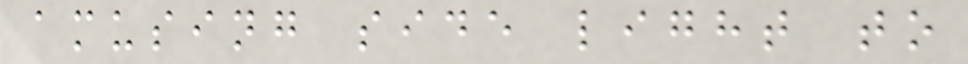amusing side light to
